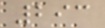293
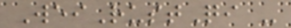WeiRustQi -
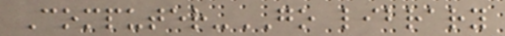Computer-GO library
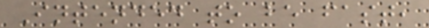Intended to be fast,
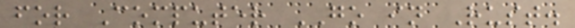for Computer GO in Rust.
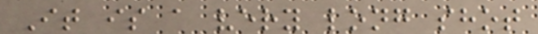It is a very long shot
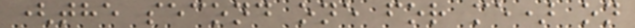(the second one for me) on
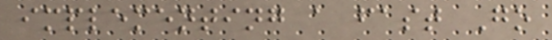implementing a fast Go
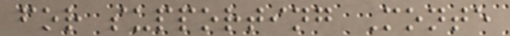for supporting Monte
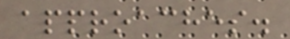approaches.
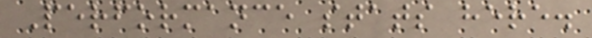Performance stats here.
